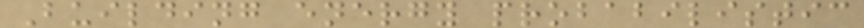Building energy probabilistic
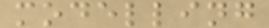modelling
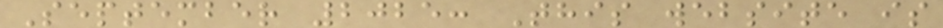September 2025: This website is
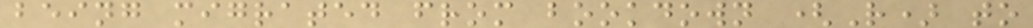being migrated from bookdown (R) to
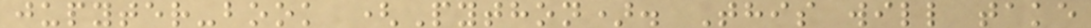jupyter-book (Python). This will take
